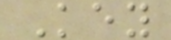Key
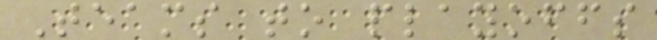Teams to playoffs
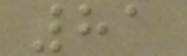81
